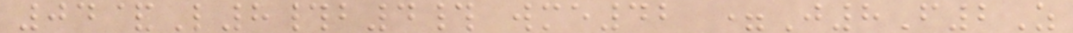04&L8#b4# wme42 =J8F2Z
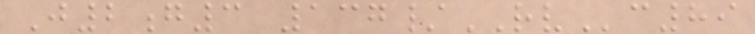J2g3 137/RVc89
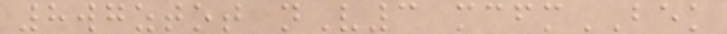8wgztot nV3 mcfmBEK
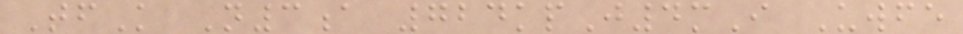TfK N3a 724kpJ4mI Uwfe
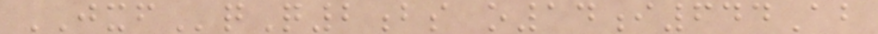JXFqQ2bs o14i644Ab
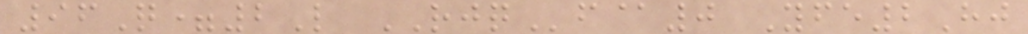96Q=2L RJQf@0 Yfe2Hj
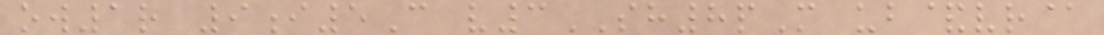ow1r 9i5C v3SH8pM ub&vr@
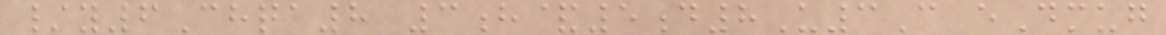/y6Chqa8 3h&5d8U3C eDmug
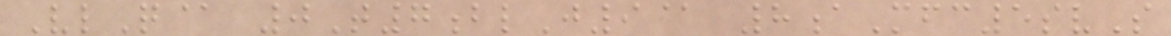VlQ@ 0T7blJ9@ 8aMfc5svS
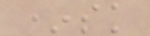*sk
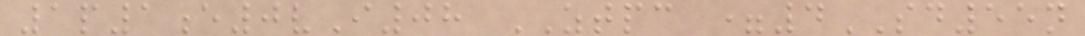1p1e0vI08 ZTPC =4SD55n
